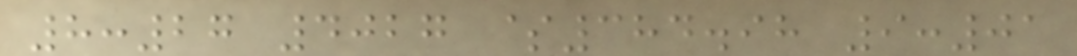8:27 4027 $384.98 9:01
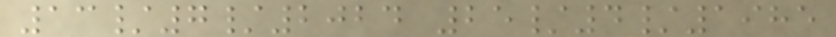13/7/2024 25/4/1985
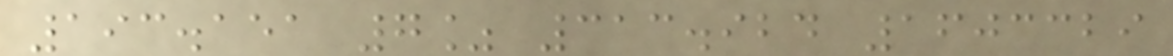193.151 7% 313.924 1603329
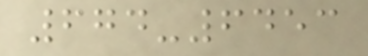674-6453
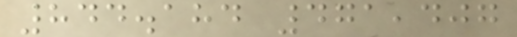844.184 471,407
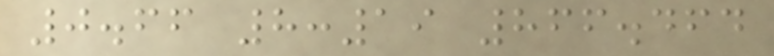0.66 8:19 866.464
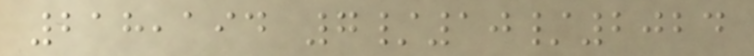218,194 7/10/2024
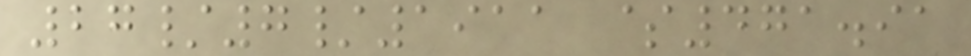27/7/1911 $471.91
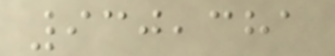930,381
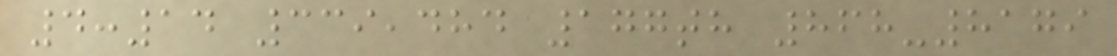4:14 339,484 177th 868-8179
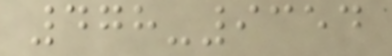478-9354
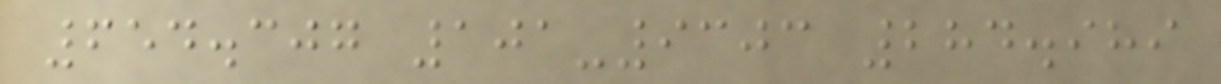654.307 101-9303 284.989
